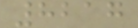8217
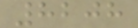8208
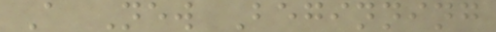A New Beginning
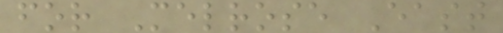for Melrose East
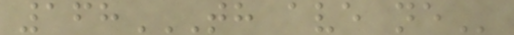168TH AVE NE
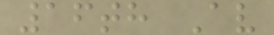16th Av
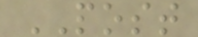POST
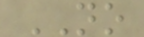NO
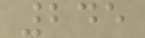245
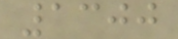1300
